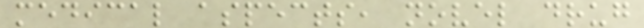medical aspects, novel drug
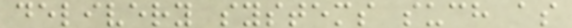delivery systems such as
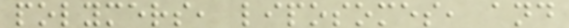polymers, liposomes, and
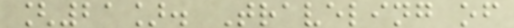[21]. Traveling of
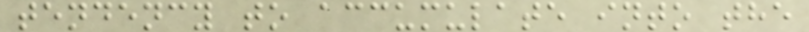tendency to accumulate into the
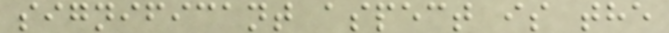significant aspect is the
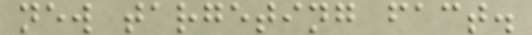new targeting fact.
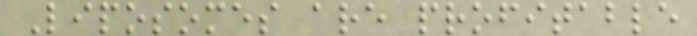Liposomes are profitable
